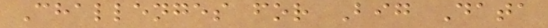Challenges for Big Data
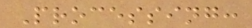Processing:
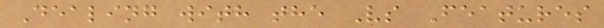Dealing with the Vs Features
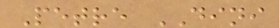Petre DINI
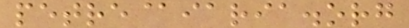petre@iaria.org
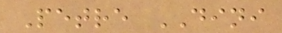Petre DINI
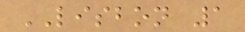LISBON 1
